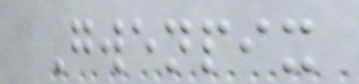Gwenpix
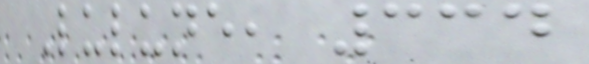Lulune, 334
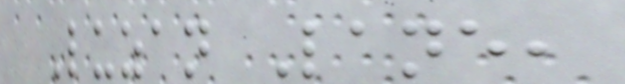Luzan Lane,
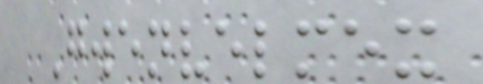Gwenvelmex
